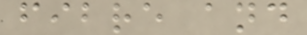fibre and
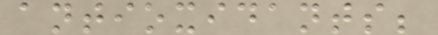antioxidants;
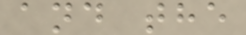and the
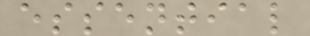essential
